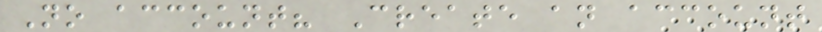No account? Create an account
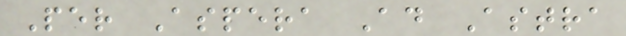Per Aspera Ad Astra
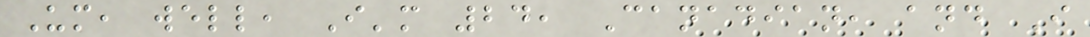Um, well, I'm 24, Canadian, and I
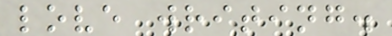love writing.
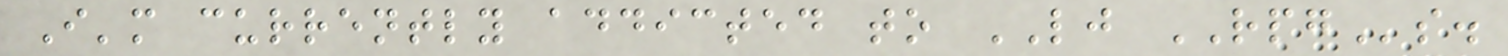I'm currently addicted to LJ RPGs.
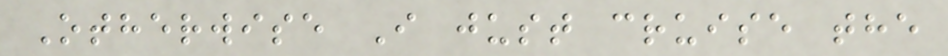Otherwise I just cruise the
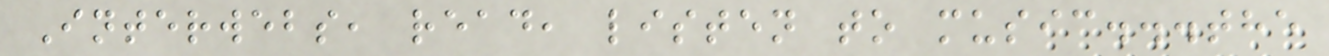Interwebs, read, listen to music...the
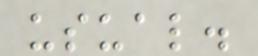usual.
